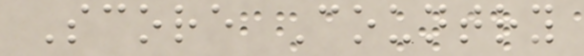Score Country
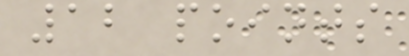12 points
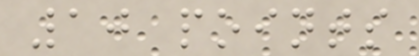10 points
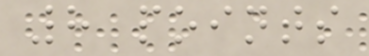8 points
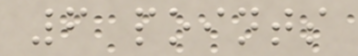6 points
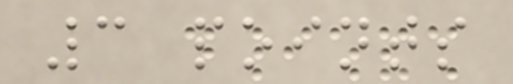3 points
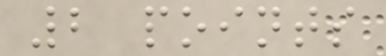2 points
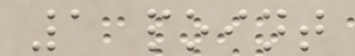1 point
